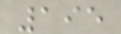195
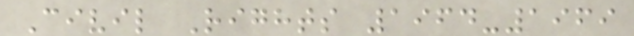Civil Rights 1964-1969
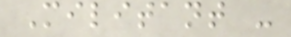Militant -
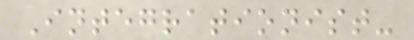Integrationist-
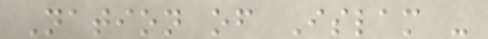Nation of Islam -
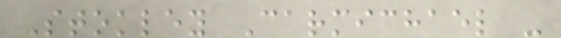Stokley Carmichael -
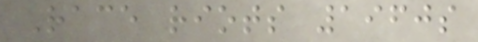Race riots 1960s
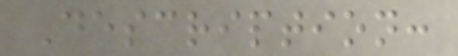Description:
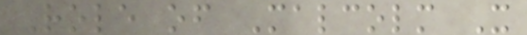Role of Malcolm X
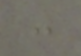:
